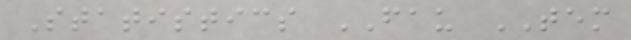Statistics FAU TEM
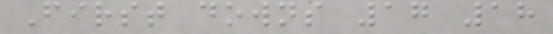First downs 17 18
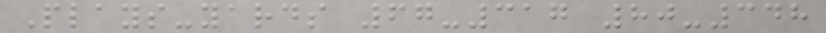Plays-yards 67-317 80-348
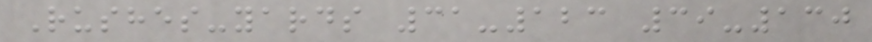Rushes-yards 31-123 39-130
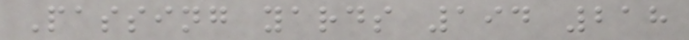Passing yards 194 218
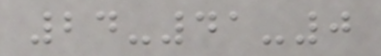24-41-0
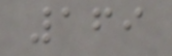169
